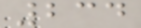234
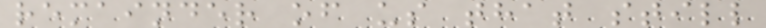remainder of us that still
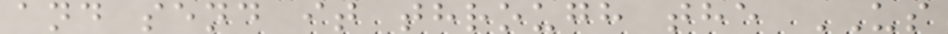and send it through the US
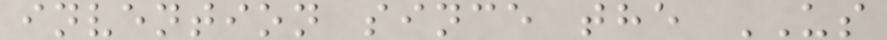invention since the US
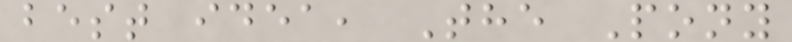best idea, The Pony
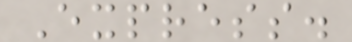Express.
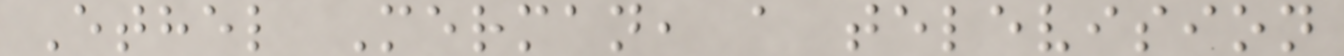Ethel Merman, a television
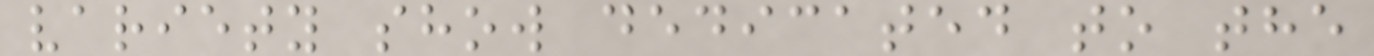variety show dedicated to the
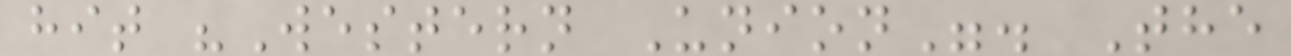hit "Western Union". The
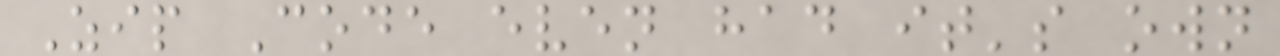Zip Code even had it's own
